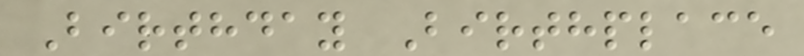Birthday Birthplace
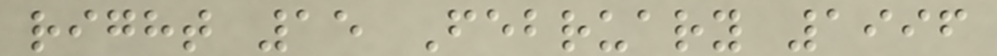right 15 February 1996
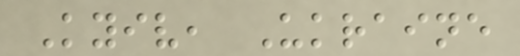Kyiv, Ukraine
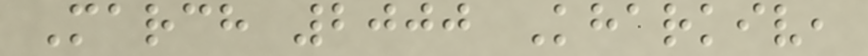March 2000 Kharkiv,
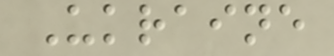Ukraine
